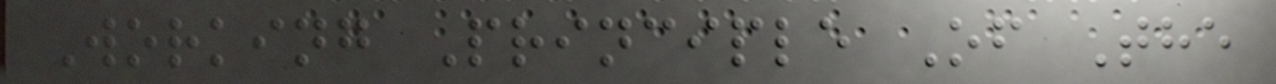Working Principle Of The
